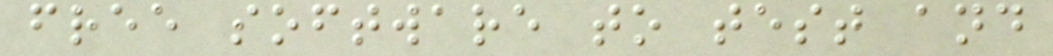free software to test and
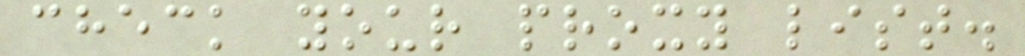check your proxy list.
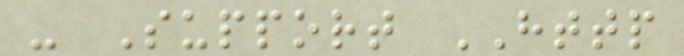- Support HTTP
